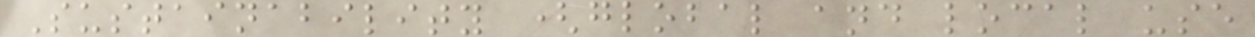Sustainability (global and local use
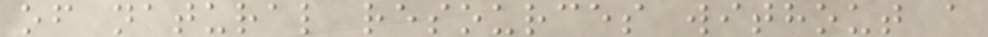of natural resources without a
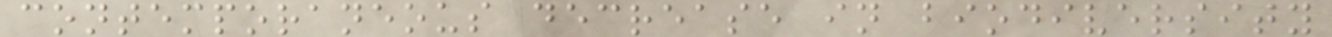contemporaneous decrease in biodiversity
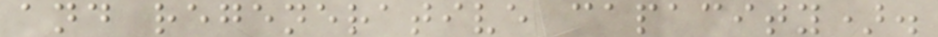and regenerative capacity).
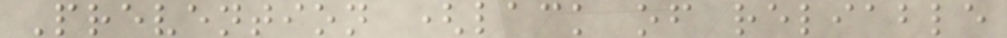Prevention (lack of reliable
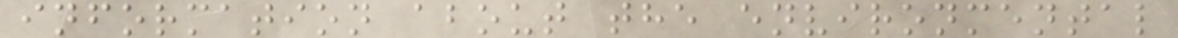information about the environmental
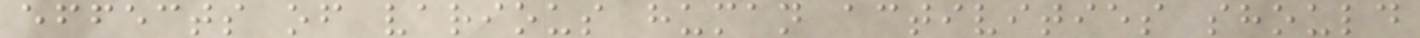effects of various human activities should
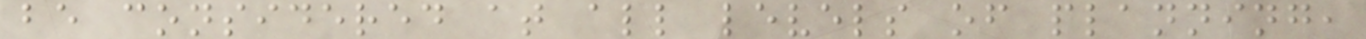be considered at all levels of planning,
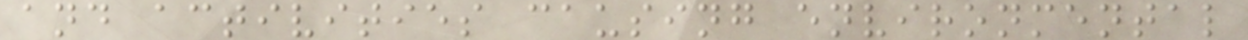and activities causing environmental
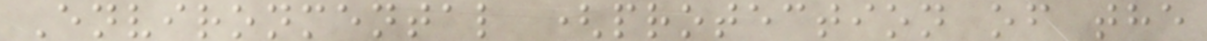Environmental (protection of the
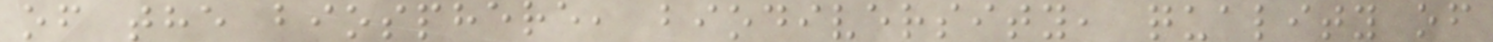of the biosphere, biodiversity, quality of
